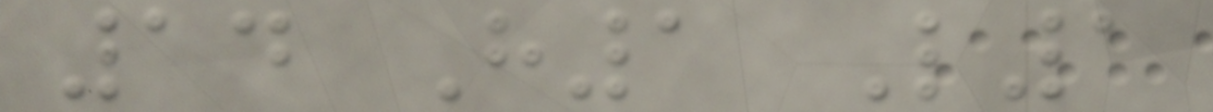14 H1 L1
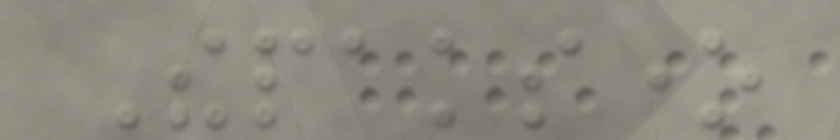Thepaksone
